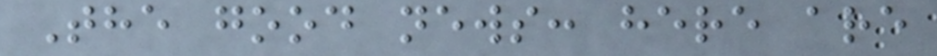The good news: here are
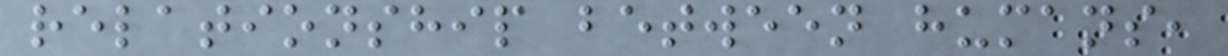relationship between humans,
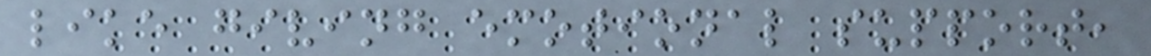like giving emotional support,
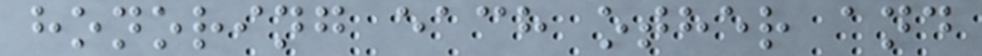honoring each other and
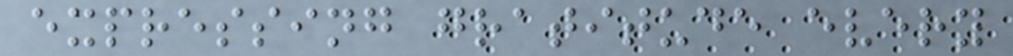expressing gratitude every
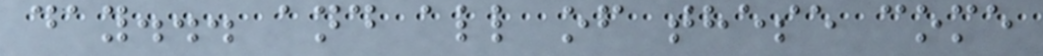day... and all of these come
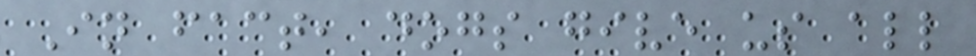In fact, dogs give us all
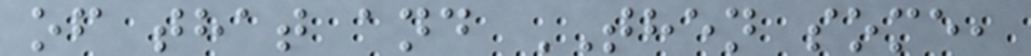of that and THEN some,
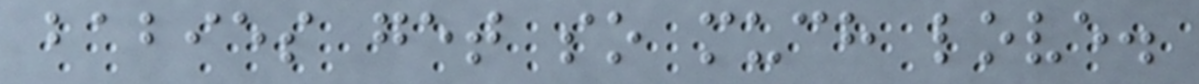babies get so much love.
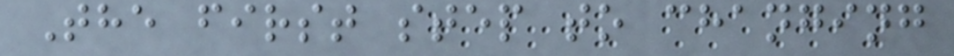The first step to changing
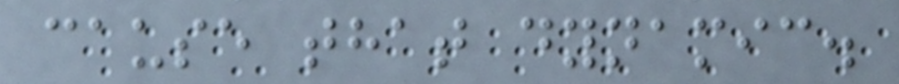cause that dynamic.
